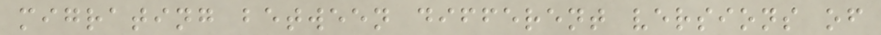migrating between different versions of
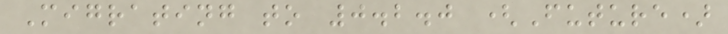Migrating to 0.2.0 (Future)
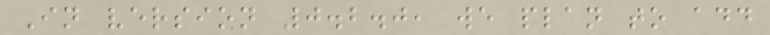In version 0.2.0, we plan to add
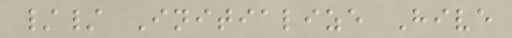// Initialize Hive
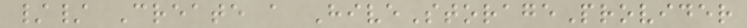// Create a HiveStorageProvider
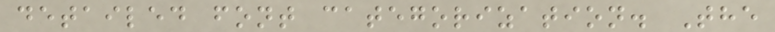detailed font categorization. The
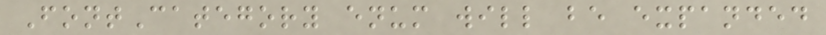FontCategory enum will be expanded
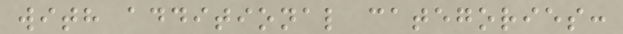with additional categories:
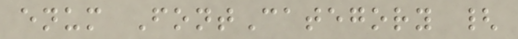enum FontCategory {
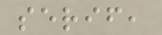serif,
